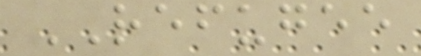REFUGEE
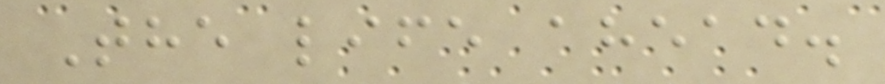The life ahead.
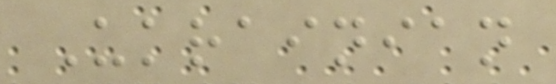Ukrainian
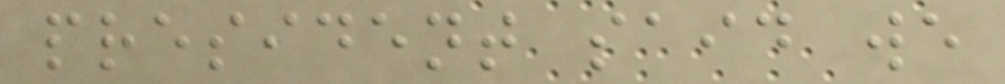president said we
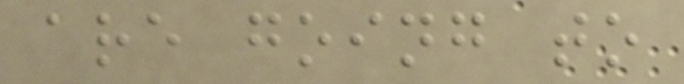are going to
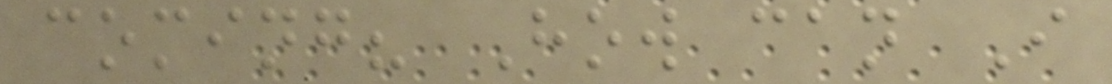coming? How can I
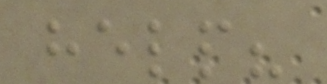help?
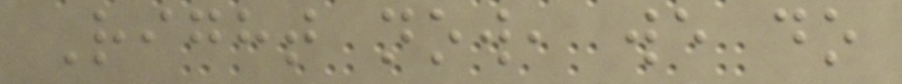Right now, we do
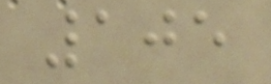105
